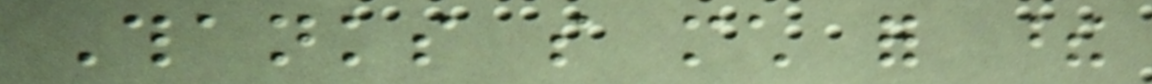Thanks so much for these
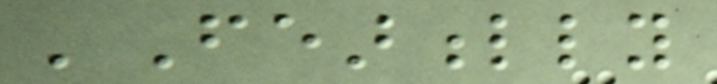'Fearfully
